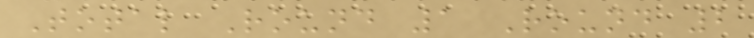Total Round 1 Round 2
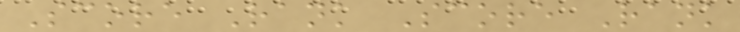Score Rank Score Rank
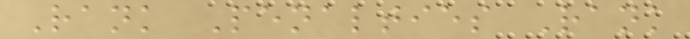Rank Penalties Rank
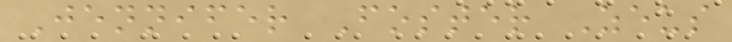Jennifer Foster Zeus
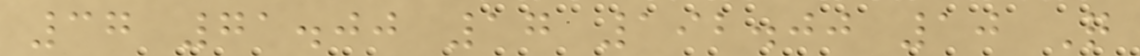37 71.00 17 192.00 10 Q
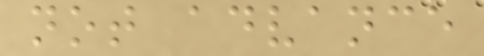not advance
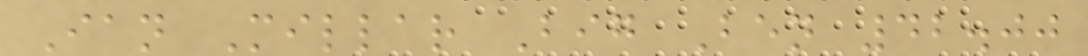Ian Millar Big Ben 42.00
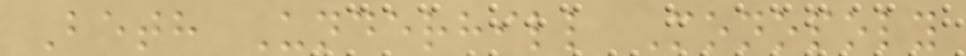Beth Underhill Monopoly
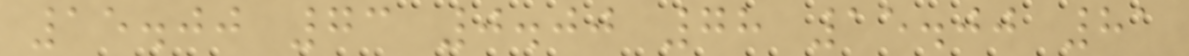15.00 73 0.00 78 15.00 81
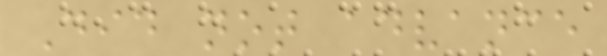Did not advance
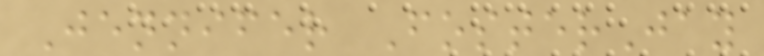Jennifer FosterJay
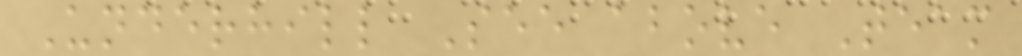Underhill See above Team
